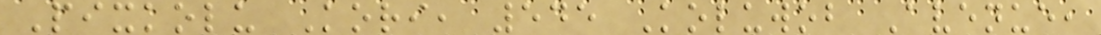Pixkolu Kori, 545 Koluwob Avenue,
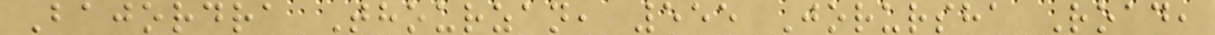Bajordra Thourzan, 555 Jorursha Road,
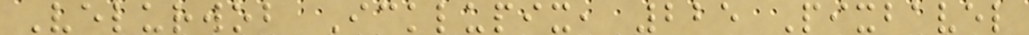Velurwob Icklupix, 225 Pixbavel
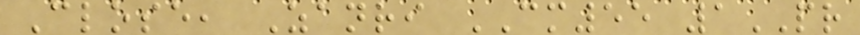Close, Zanri CM55 1PR
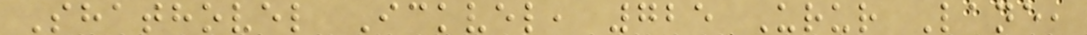Shathovel Ickvel, 725 Urur Lane,
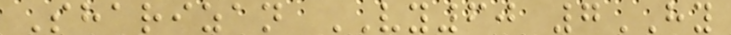Sharizan VY60 7HY
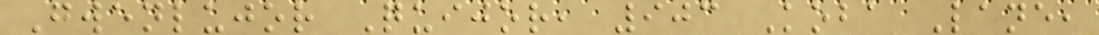Gwenlujor Quijor, 903 Koba Lane,
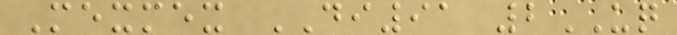Mexmex DI91 2UQ
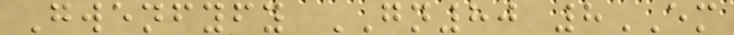Gwenfyfy GN80 8EM
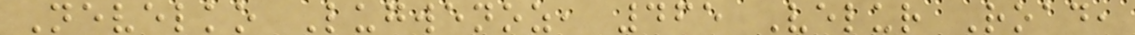Nevelko Lugwenoz, 465 Velur Road,
